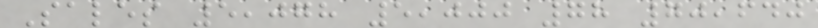Sales 5,078 5,000 78 70,640
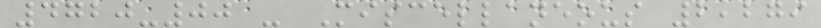4720-00 - Miscellaneous 2,279
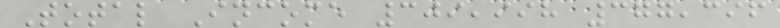Total Income 309,998 377,396
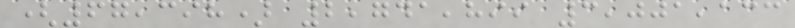(67,398) 2,741,899 3,001,133
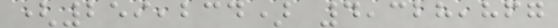(259,234) 4,328,867
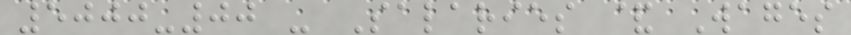5000-00 - Salaries & Wages
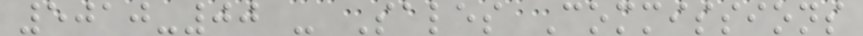5010-00 - Sales Commissions
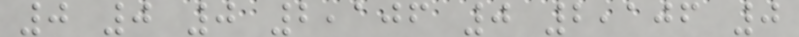0 0 0 2,106 0 2,106 0
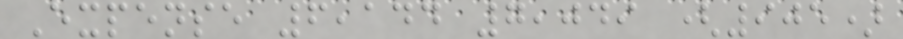Expense 6,144 7,049 (905)
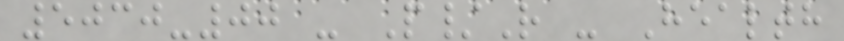5030-00 - P/R - Health
